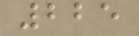225
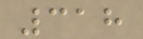318
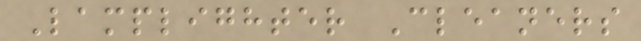Lamplighter Cleaners
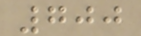700
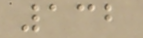132
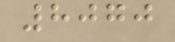8070
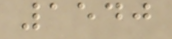1540
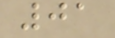01
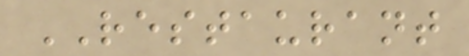RESTAURANT
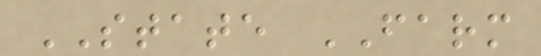STATE FARM
